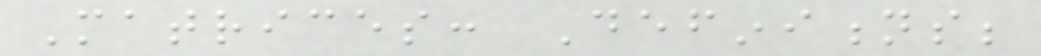Matrices: Definitions;
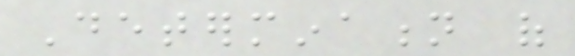Determination of
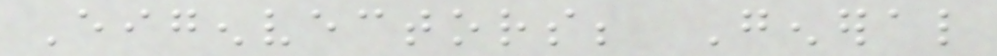Eigenvectors; General
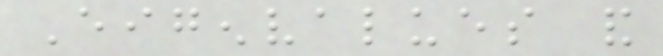Eigenvalues and
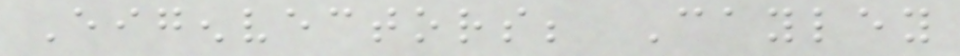Eigenvectors; Cayley
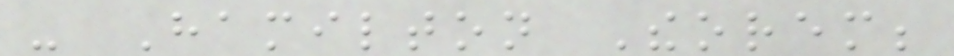- Hamilton Theorem;
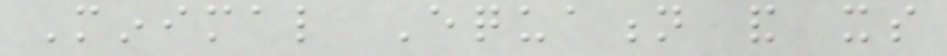Minimal Equation and its
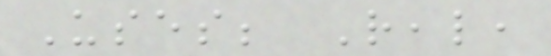Uses; Real,
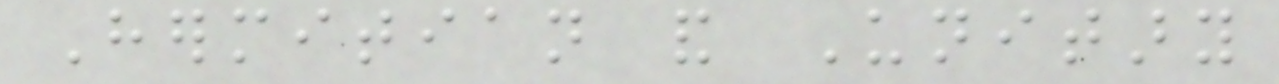Hermitian and Unitary
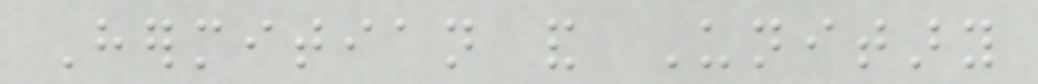Hermitian and Unitary
